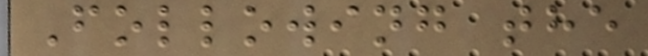Following the
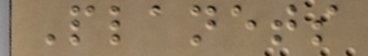Planets
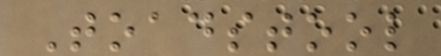Toadstool
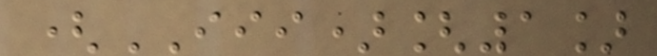(III)[1]
